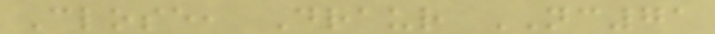Close, Draur NC71
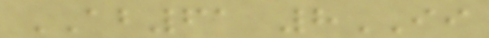AB61 8II
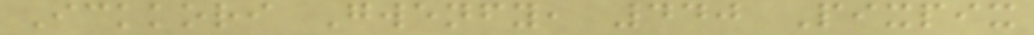Ickkori Gwenfy, 440 Pixpix
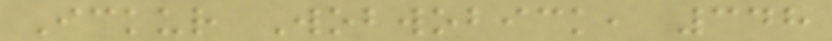Ickur Wobwobick, 348
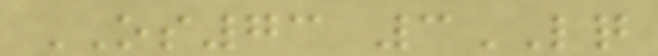OS73 3LQ
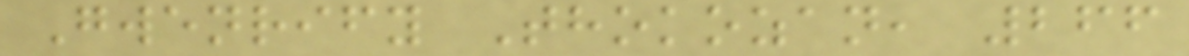Gwenrify Thokozan, 266
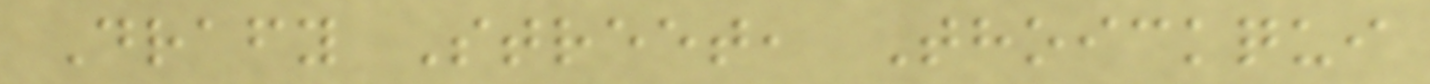Drafy Street, Thoickqui
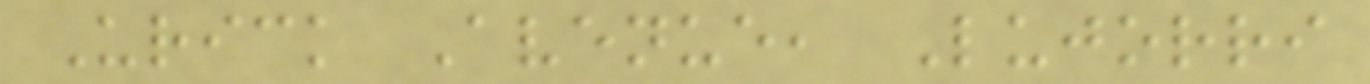Urick Avenue, Lujorri
